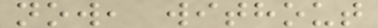now, without
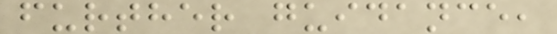further guidance,
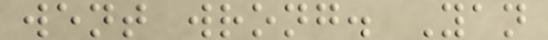went wrong. Yan
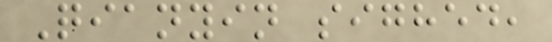Qianyin sighed,
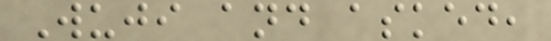Wuji and asked,
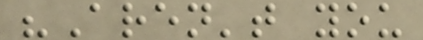"Aren't you
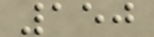150
